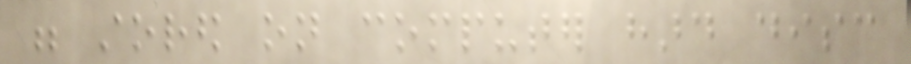were stored on computer hard disc
